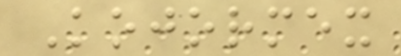Kojormex
